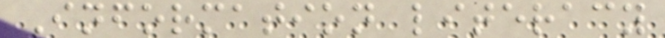Information literacy
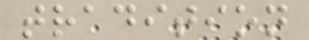tradition
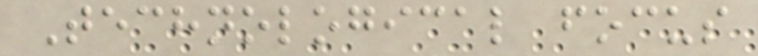Technological focus
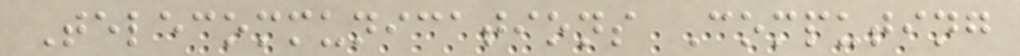Telecommunications Computing
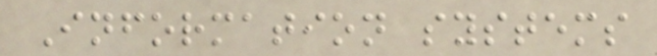Information systems
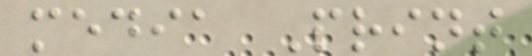media Print
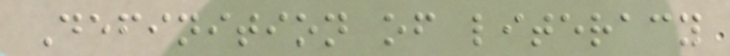Definition of literacy
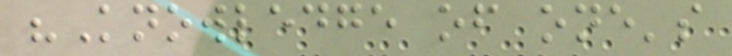"Knowledge of one's
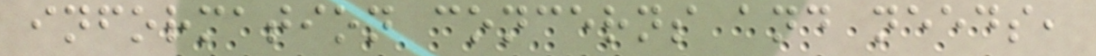information concerns and needs,
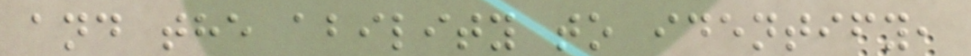and the ability to identify,
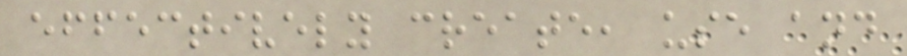effectively create, use and
